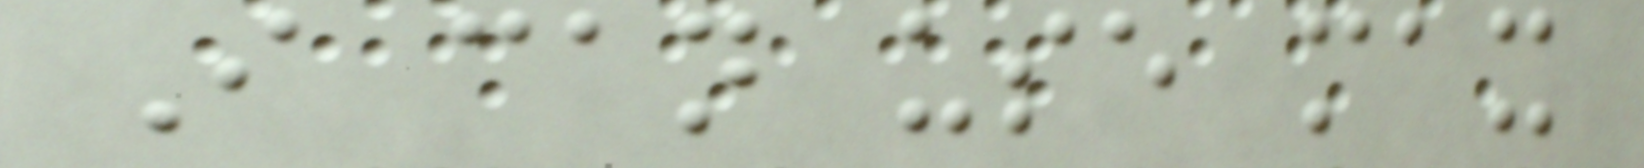I can use max
